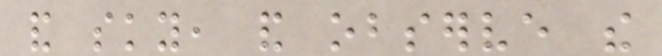and sky, and observe the
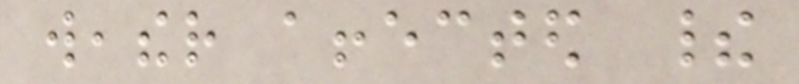weather affected their
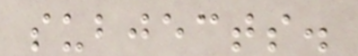subjects.
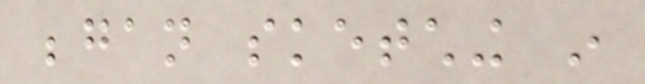began sketching in
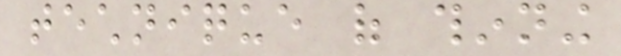technique of thinning
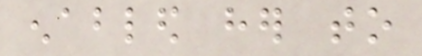enabled her to
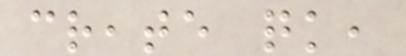create quick,
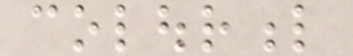colourful
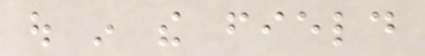out in the field
